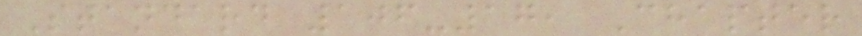Standard 106-17, Chapter
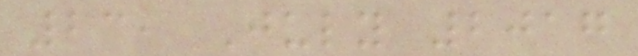23, July 2017
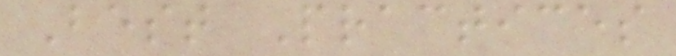Best Practices
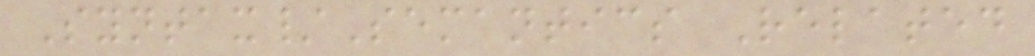Syntax/Semantics Related
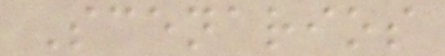Scenarios
